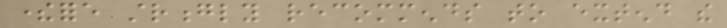therefore strongly recommends to extend the
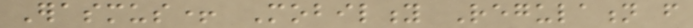Erasmus+ Mobility Regulation from
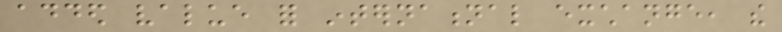added value for international exchange, the
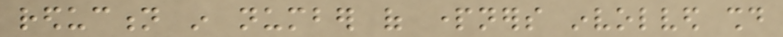reduction in number of partners involved should
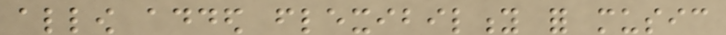allow added flexibility for music
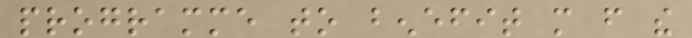programme to benefit more from the
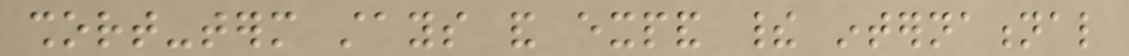short-term stays and expand their international
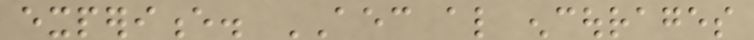experience. AEC also encourages
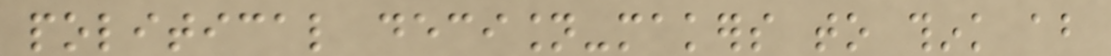political decision-makers to think about
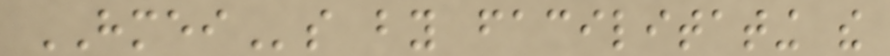HMEIs by facilitating the
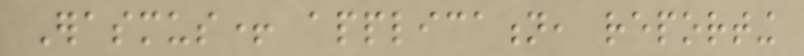Erasmus+ application, reporting
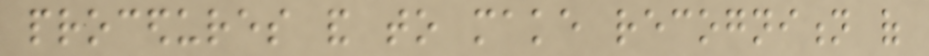procedures and to make recognition of
